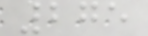275
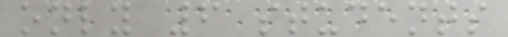only 6 students
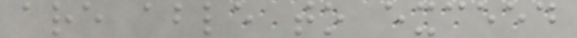are able to exceed
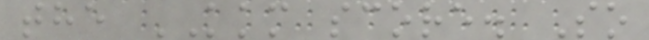the KKM score. So
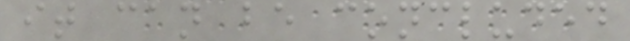it can be concluded
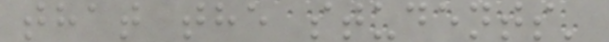that the students'
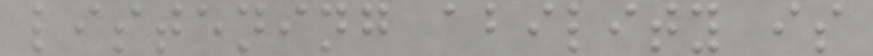listening ability is
